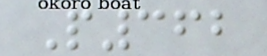P362
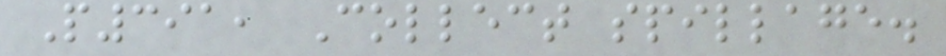P391, Collect spillage.
